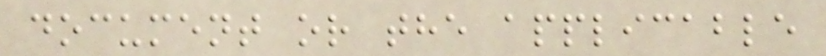document or the applicable
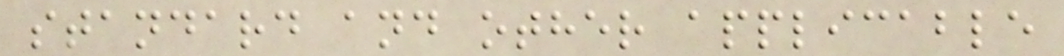standard and other applicable
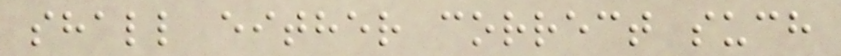shall either correct such
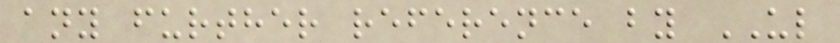any further reference by UL
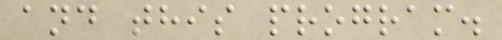and this program.
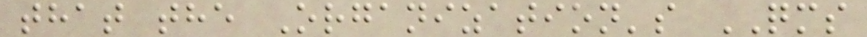that the Organization's QMS
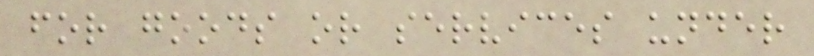for goods or services under
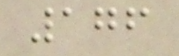176
